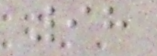98
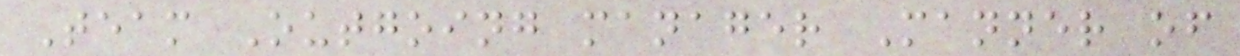Team Outgoing manager Manner of
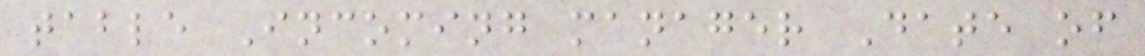table Incoming manager Date of
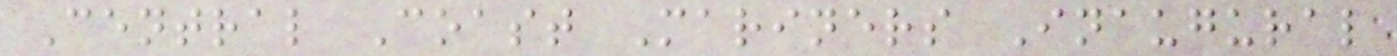Central Coast Mariners Inaugural
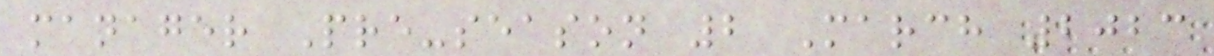manager Pre-season 2 March 2023
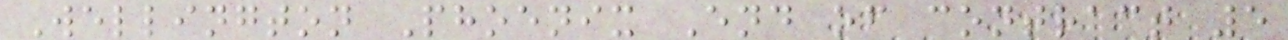Wellington Phoenix End of contract 5
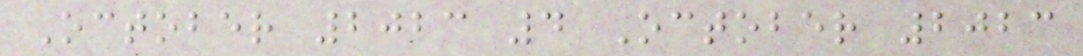October 2023 4 October 2023
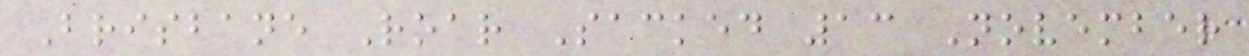Brisbane Roar Sacked 13 November
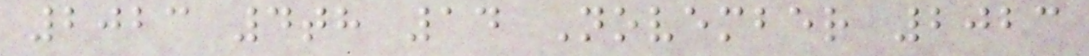2023 4th 14 November 2023
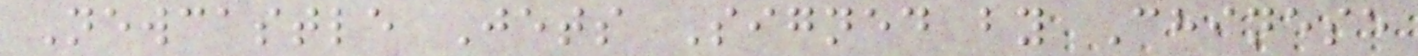Newcastle Jets Signed by Chinese
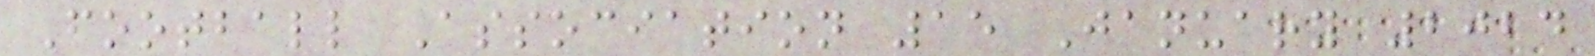Football Association 15 January 2024
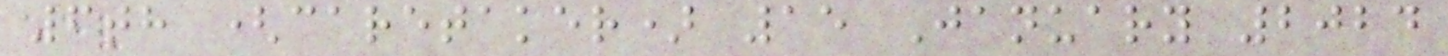6th (caretaker) 15 January 2024
